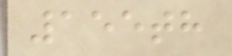155th
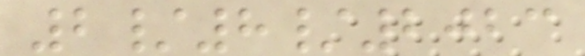2/8/2023
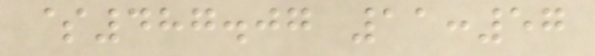$487.07 11:57
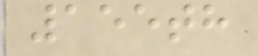155th
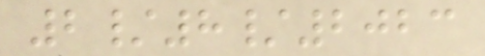2/8/2023
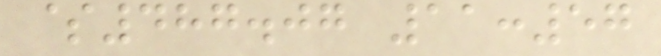$487.07 11:57
